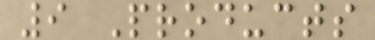9 Products
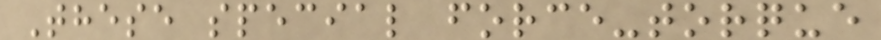These special force-torque
